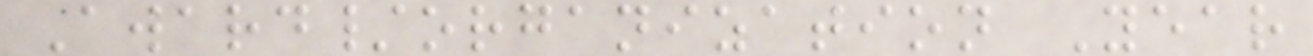Award/organization Year
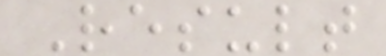Result
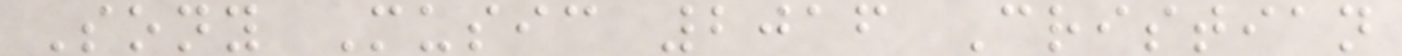Sony Music 2016 Cristian
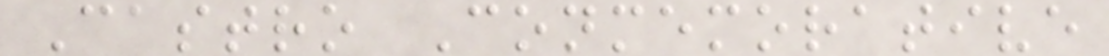Castro Conmemorative
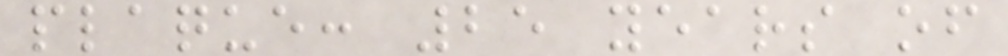plaque: 25 years of
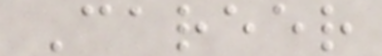Career
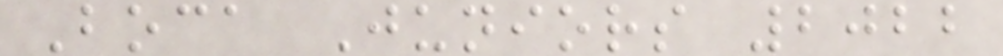Boca Juniors 2022
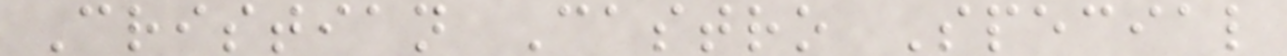Cristian Castro Special
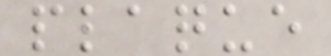plaque
